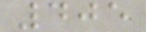405
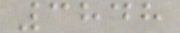3848
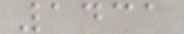1431
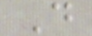D
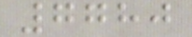7780
